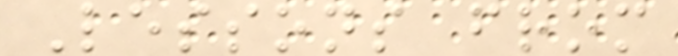Lessons from
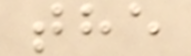the
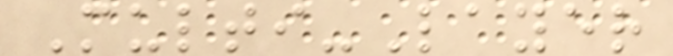Multi-Layer
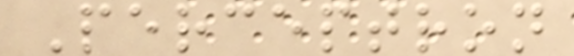Perceptron
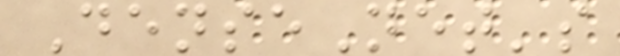DenseNet's
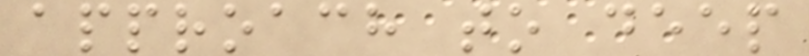approach to deep
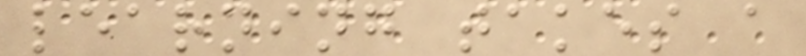learning takes a
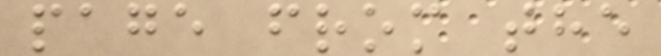page from the
